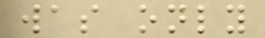was only
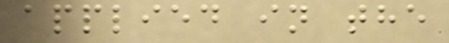applied in the
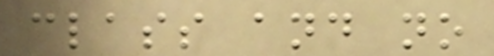class and no
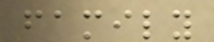family
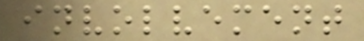involvement
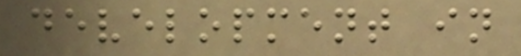development in
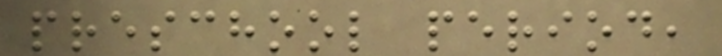preschool period,
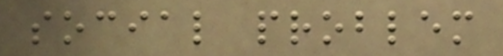social problem
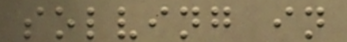solving in
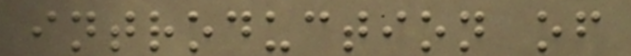introduction of
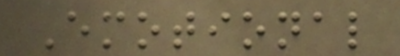Emotional
